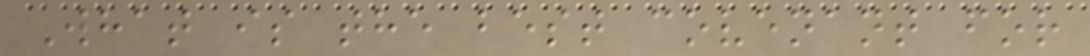What is the best covenant for
